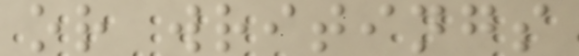or writings
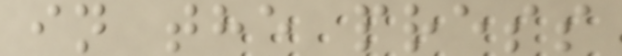in the press
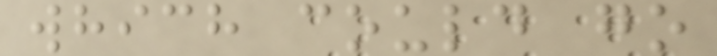which could go
